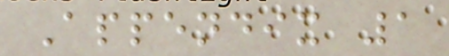Appendix 1
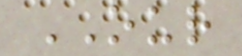OUR
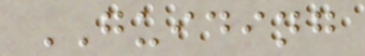GUIDING
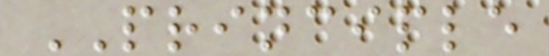PRINCIPLE
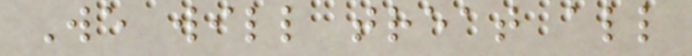We will treat all
